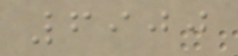6900
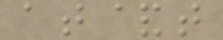at&t
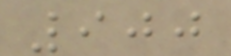900
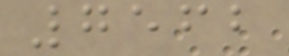7562
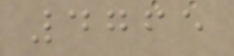4765
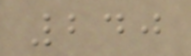240
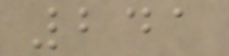241
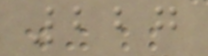227
